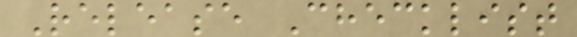Release Checklist
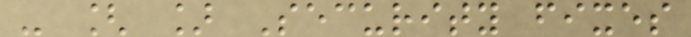- [ ] Security fixes
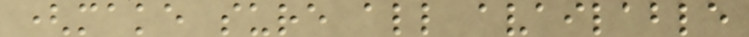(make sure all available
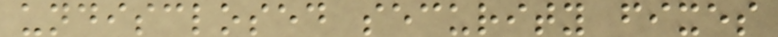undisclosed security fixes
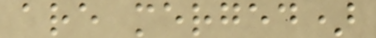are merged)
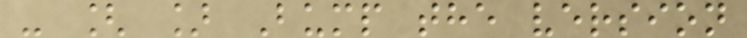- [ ] Bump the version
